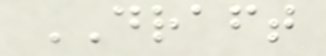DRAFT
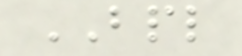BPL
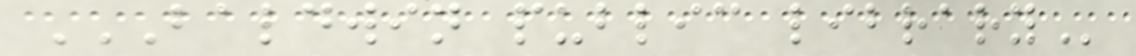BALDWIN PUBLIC LIBRARY
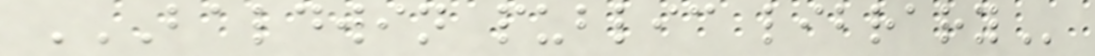BALDWIN PUBLIC LIBRARY
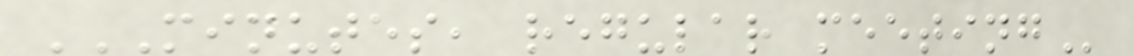MINUTES, REGULAR MEETING
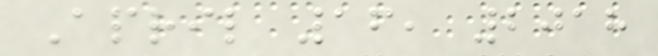April 16, 2018
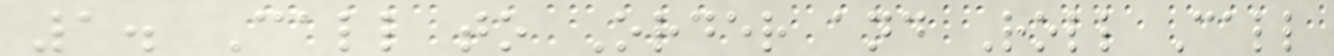1. Call to Order and Roll Call
